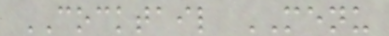COCKTAIL MENU
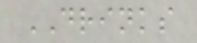DRINKS
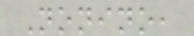Nonino,
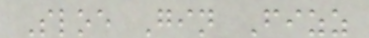Sloe Gin Fizz
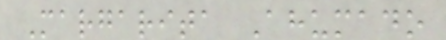Margarita Ahumado
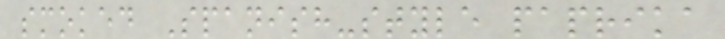smoked Spanish-style paprika
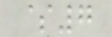$7
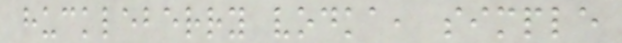huckleberry vodka, simple
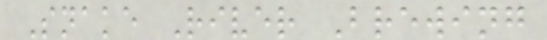Snake River Brewing
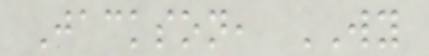Jackson, WY
